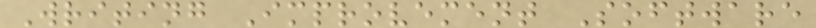Writing Improvement Software
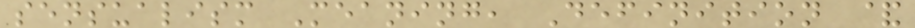sensualism Meaning, Definition &
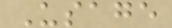Usage
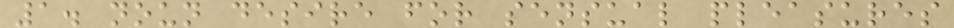1. noun desire for sensual pleasures
